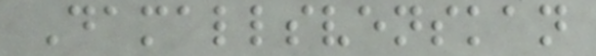Damallsvenskan
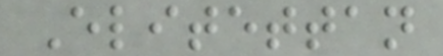Elitettan
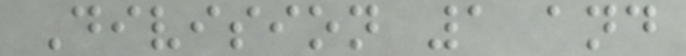Division 1 and
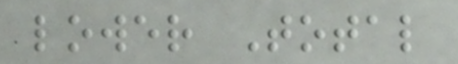lower Total
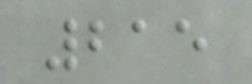215
